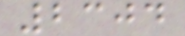2304
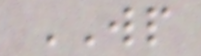WP
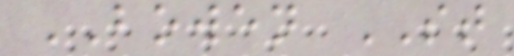BOWEN ST
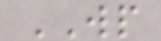WP
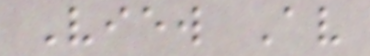View Av
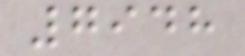7948
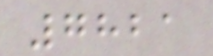7821
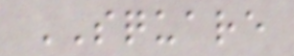SQUARE
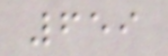659
